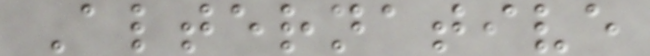Alternative
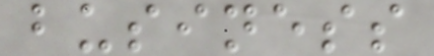business
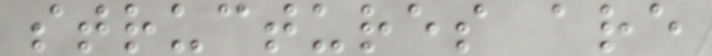structures are
